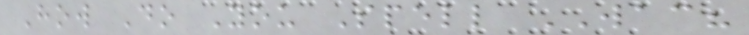How Do You Spell WAC?
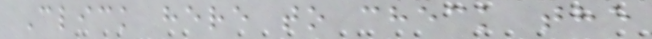Click here to check the
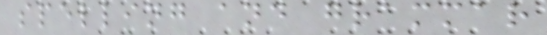spelling and grammar
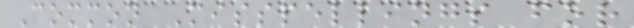Common Misspellings for
